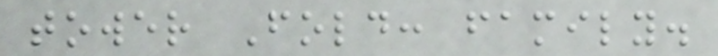tower Fold: family.
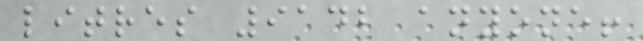litres 9142 anyone!
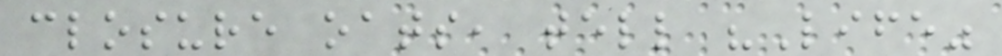closure oats, tell "Life"
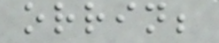orrin;
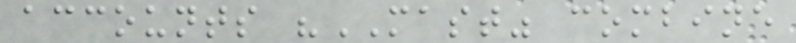accounts "MAST" combine
